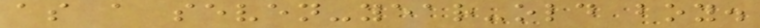as a seven-year-old boy.
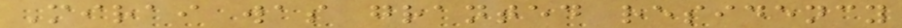Mirai was granted residency
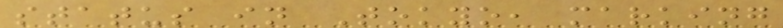status in Tokyo, marking
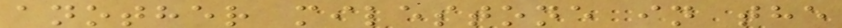another milestone in the
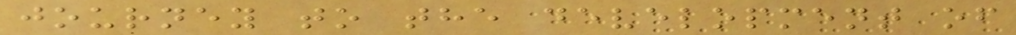journey to the development of
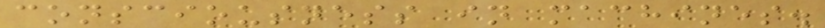consciousness in machines.
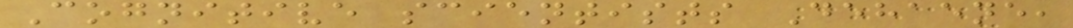Cognitive scientists Dehaene,
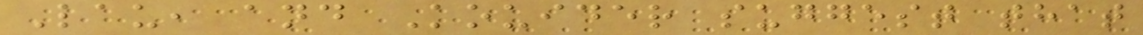Lau, and Kouider suggest that
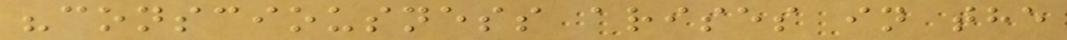"consciousness arises in the
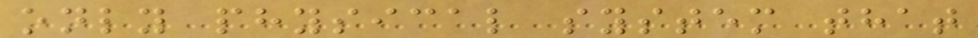only physical system that
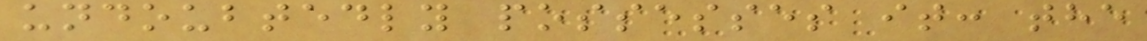undoubtedly possesses it: the
